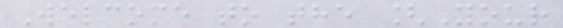Welcome to the [Your
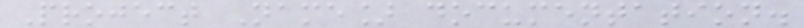Project Name] documentation.
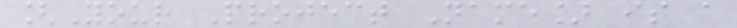[Your Project Name] is a
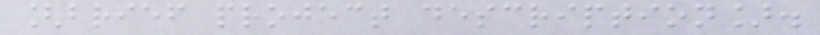[brief project description].
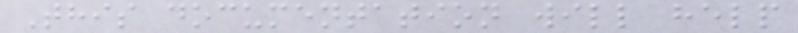This documentation will help
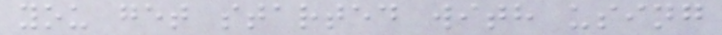you get started with using
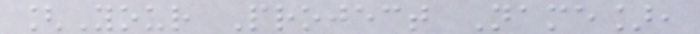[Your Project Name],
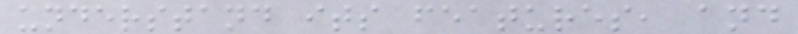understand its features, and
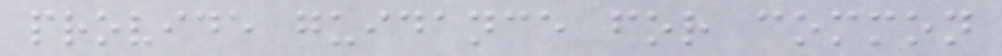provide guidance for common
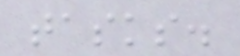tasks.
